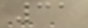31
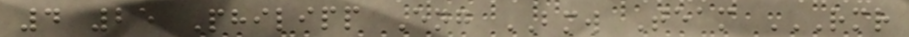4 25 Philipp Eng BMW Team RMR
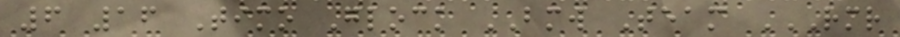6 16 Timo Glock BMW Team RMR
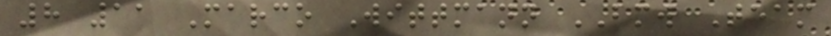8 11 Marco Wittmann BMW Team
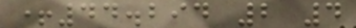+44.294 2 4
